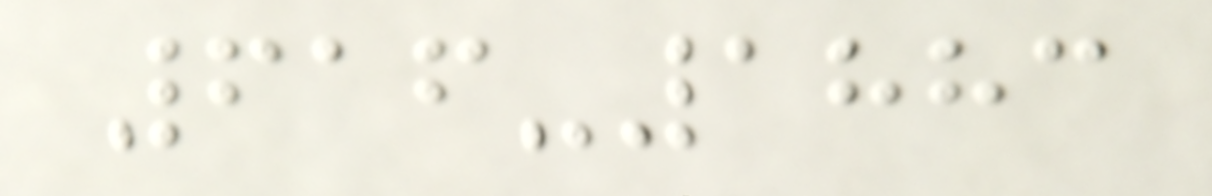616-1883
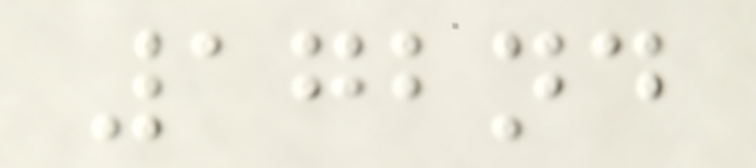172nd
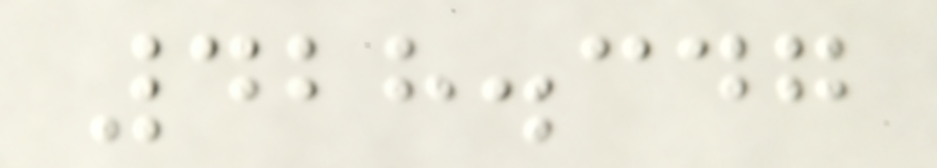428.347
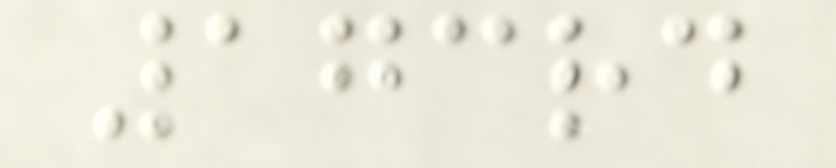173rd
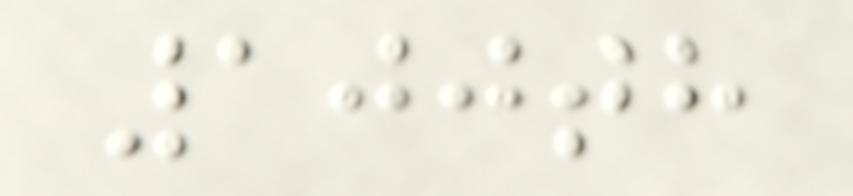100th
